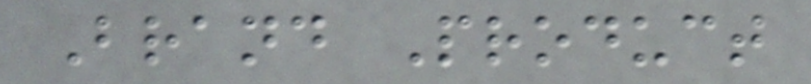Brand Product
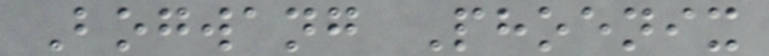Bogwang Phoenix
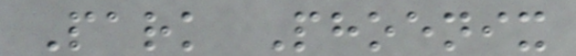Park Phoenix
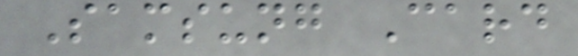Samsung Card
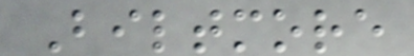Biltmore
